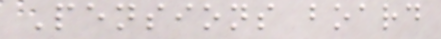Pensions board
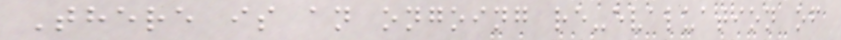There is an ongoing re-evaluation of
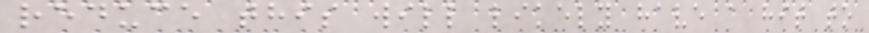reduce this will likely have a hit to
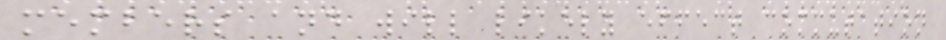members and will likely effect commutation
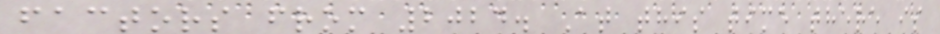factors from 2024. At this time there is
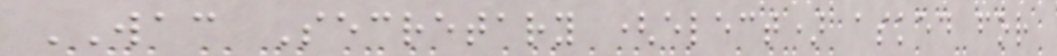WAC Secretary (elect) asked for
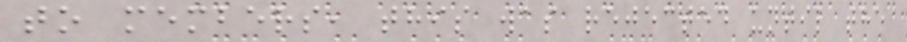to members, this was rejected until the
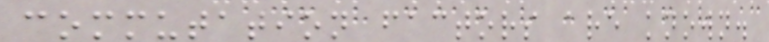commutation factors are known.
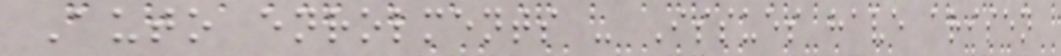Auto enrolments - Issues have arisen
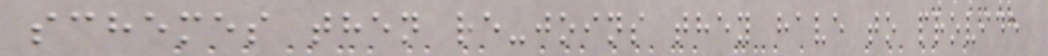schemes then re-joins they have to provide
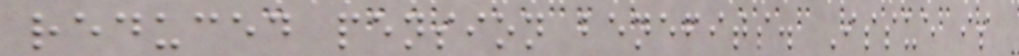reduced pension benefits. Issue is
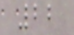22
